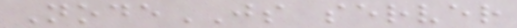NodeJS server
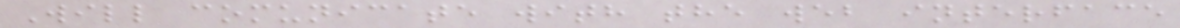Will comunicate with the web interface
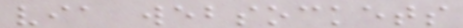via websockets
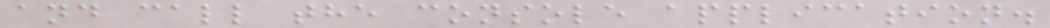and call the console application.
